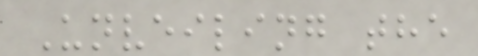Unveiling the
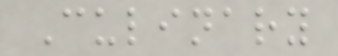Culinary
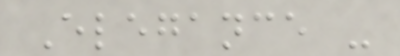Elegance -
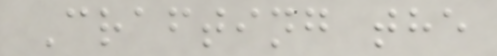Crafting the
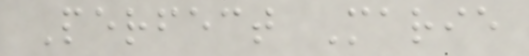Perfect Marie
